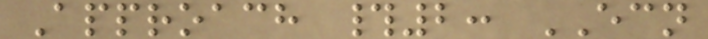Approach #2: ECN
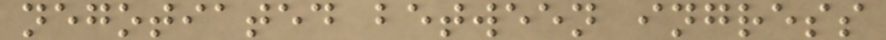negotiated between ingress
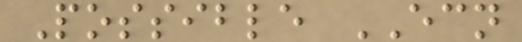Possible ECN
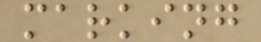marking
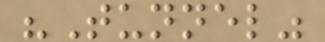"Tunnel"
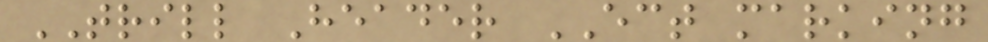TRILL Header ECT marking
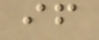if
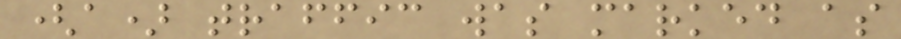(a) traffic was marked as
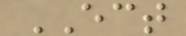ECT
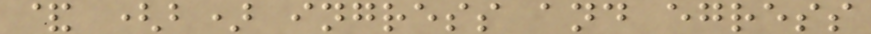& (b) ingress and egress
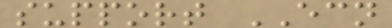support ECN
